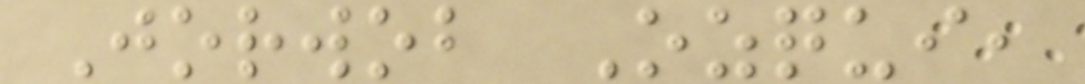Jorwob Ozqui,
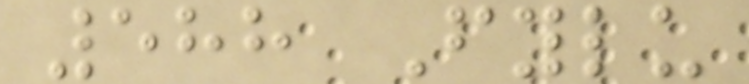588 Fylu
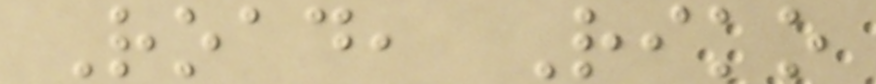Road, Riko
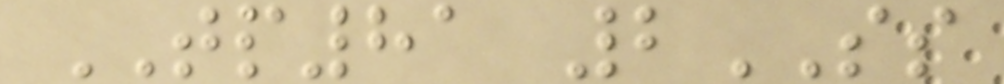TP81 2SS
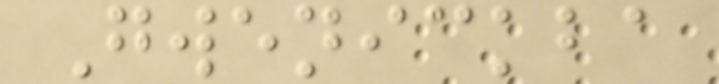Gwenickba
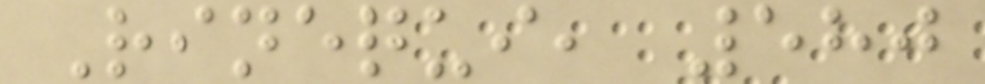Rinequi, 580
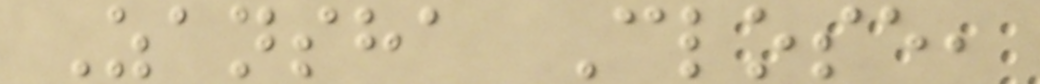Zansha Close,
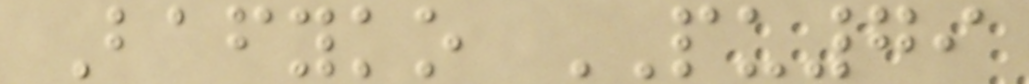Bafyko PU79
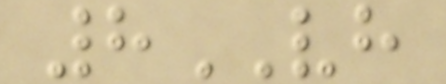8VH
